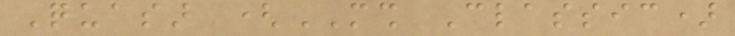Quasar (MSH Classic)
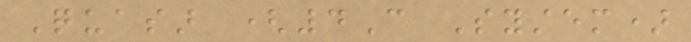Quasar (4C System)
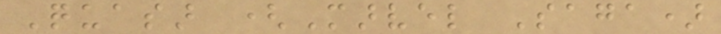Quasar (Marvel Saga)
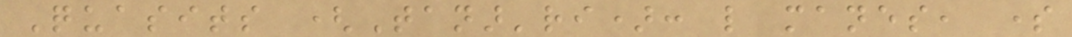Quasits (Tanar'ri): like manes, some
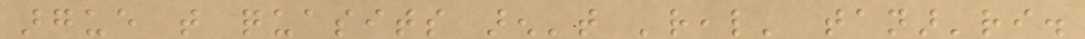argue that quasits aren't 'real' tanar'ri.
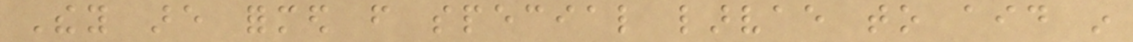They are formed from special larvae to aid in
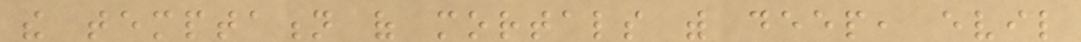the temptation of mortals with deep, evil
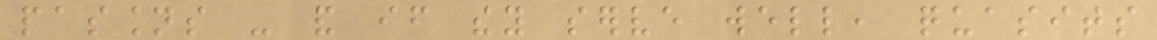passions - and if they serve well, quasits
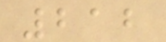212
